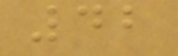42
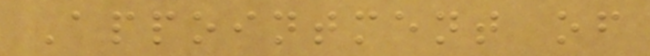Appointment of
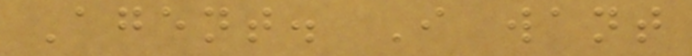Agent. I want
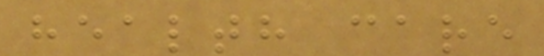health care
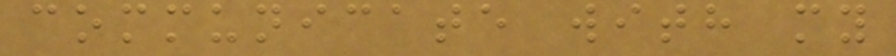communicate with my
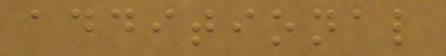additional
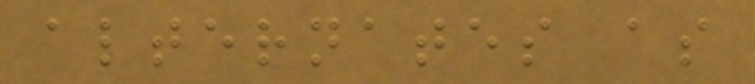alternates as
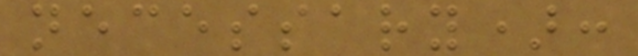necessary):
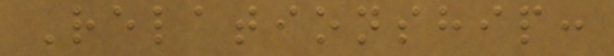Relationship:
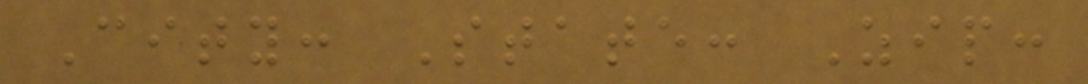City: State: Zip:
